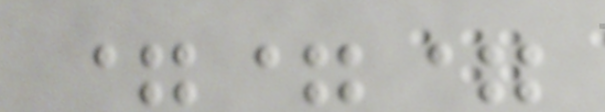===
